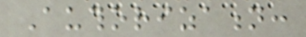Authorization:
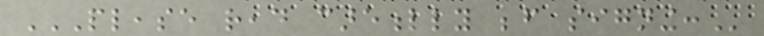PLEASE READ CAREFULLY BEFORE SIGNING:
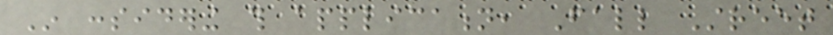In considering this application, Fall Street
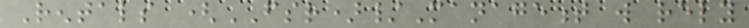Rentals (FSR)/Management will rely
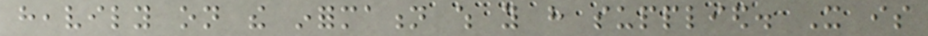heavily on the information which you have supplied. It is
